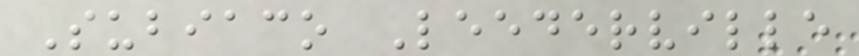Subiaco Leederville
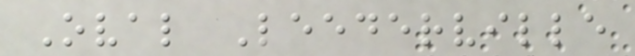Oval Leederville
